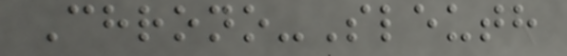Chrono-Sleuth
